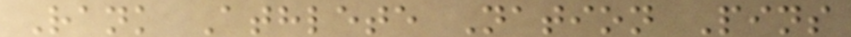Rank Athlete Nation Pins
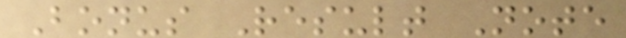Bonus Result Note
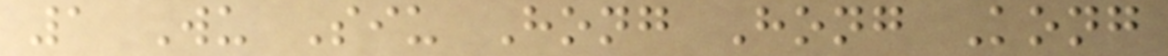1 Wu Siu Hong Hong Kong
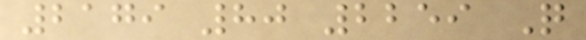2179 80 2259 Q
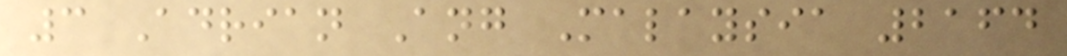3 Adrian Ang Malaysia 2164
